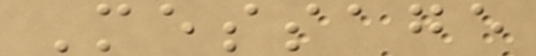Message
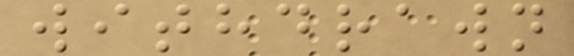withdrawn
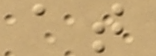at
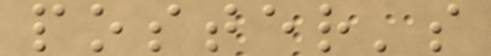poster's
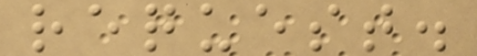request.
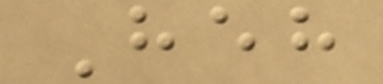Heh
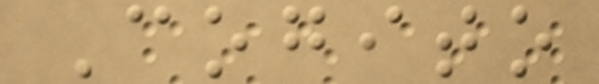Cogito
